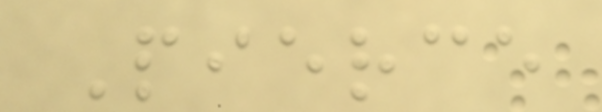Pierce
